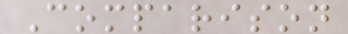Comparison
